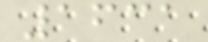1631
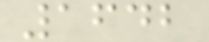1642
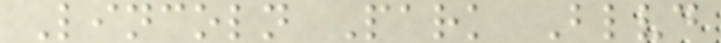Lincoln Park Blvd
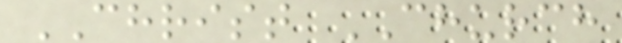CHRIST CHURCH
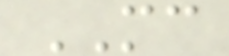MC
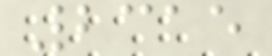2315
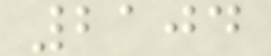2104
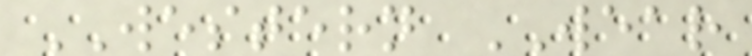WESTERN WEAR
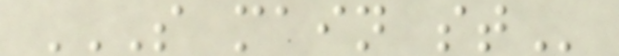S MAIN ST
